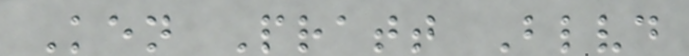Ken Pratt Blvd
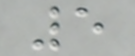5
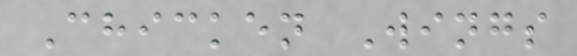Chicken Wings
